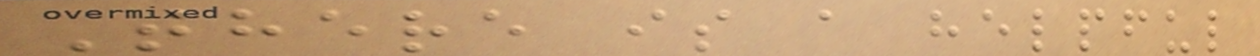There is a helpful
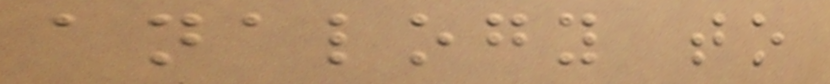analogy to
